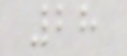28
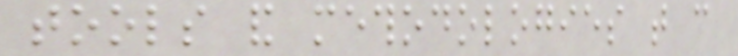tools and methodologies that can
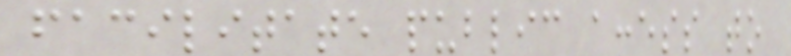facilitate public access to
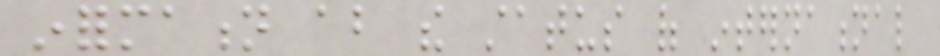information about the status of international
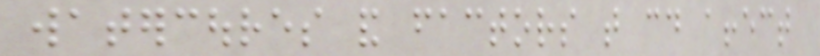watercoures and factors that could affect
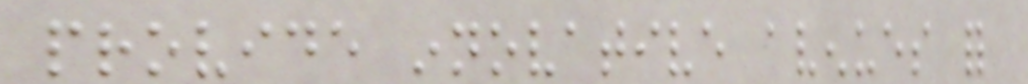provide innovative avenues for
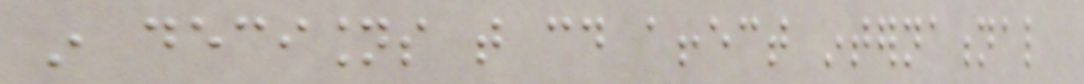in decisions that could affect international
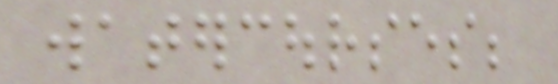watercourses;
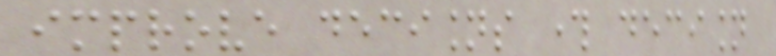improve decisions through decision
